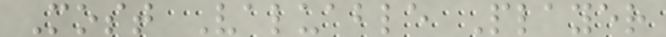Most Valuable Player
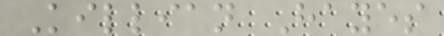Killian Hayes
